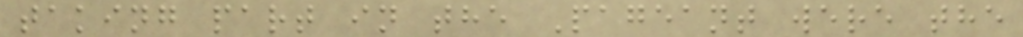taking part in the Pageant were the
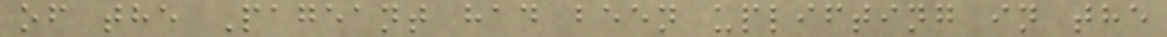of the Pageant had been uplifting in the
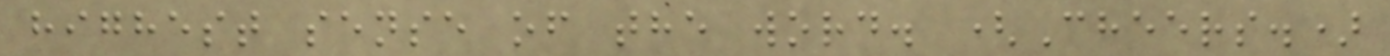highest sense of the word. (Cheers.)
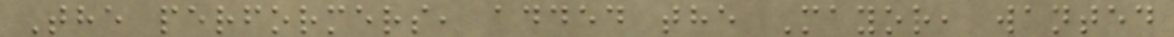The performers, added the Mayor, wanted
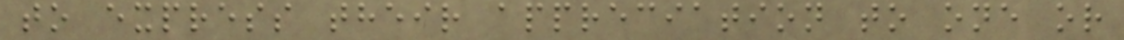to express their appreciation to one or
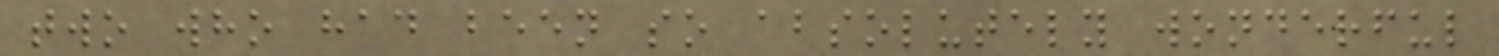two who had been so absolutely wonderful
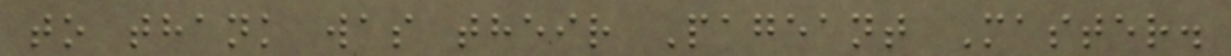to thank was their Pageant Master.
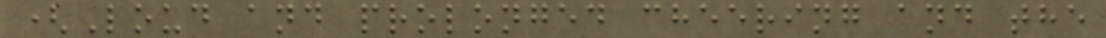(Loud and prolonged cheering and the
